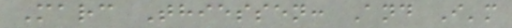Marc Thiessen: And I'm
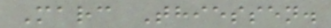Marc Thiessen.
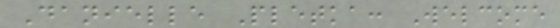Danielle Pletka: Welcome
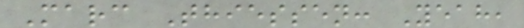Marc Thiessen: Yeah,
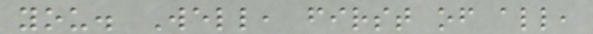you. Well, first of all,
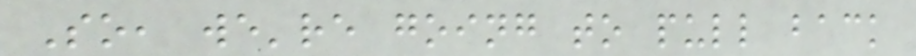So, we're going to pull back
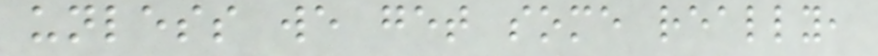unless we get some really,
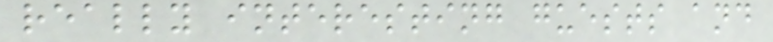really interesting guests and
